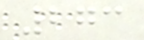273
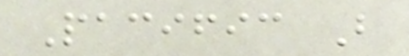Pacific B
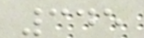345
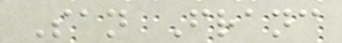San Franc
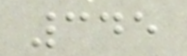345
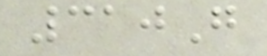310G
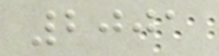2001
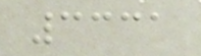3331
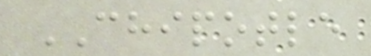CHIPOTLE
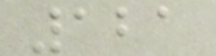121
